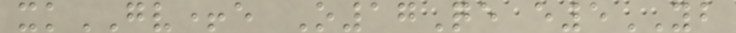xkGV+e O17Qe e5YB
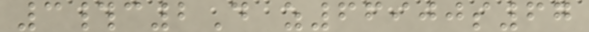3#c2D z66900s67
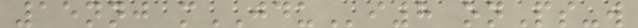15nnj mJDUi8 onPs-w
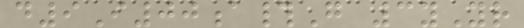d9I00a#G 3yYr
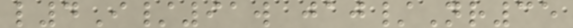l4I/91w jaj/Nr35
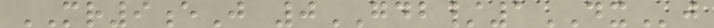MR9eJ 0GDB/1DXj
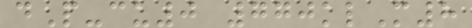dP-cu0 770klM8
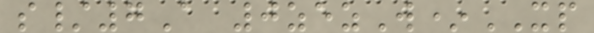s/7A 0zezW*XP
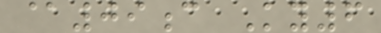@09c Ky6
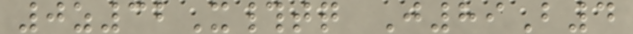0z32X#tq J89B4
